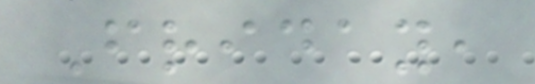Friday,
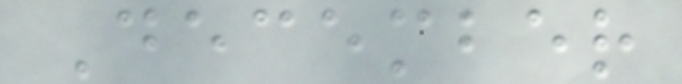December
